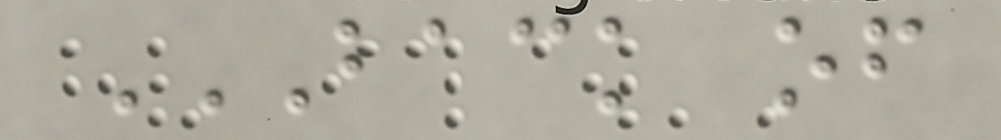BACK OF
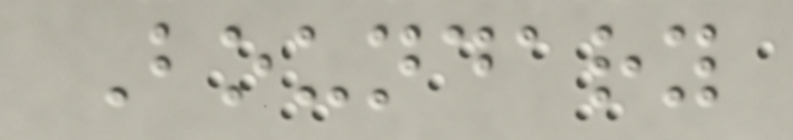Boundary
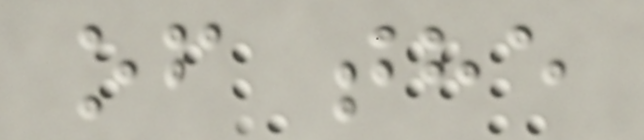of the
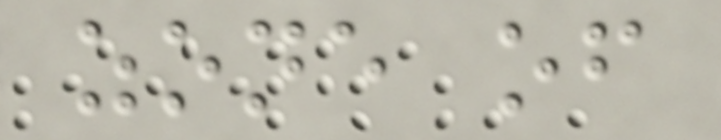zone of
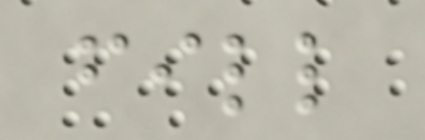fill
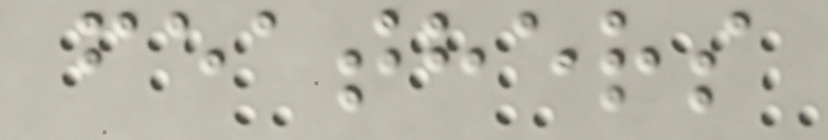feathers
